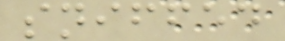sniffed
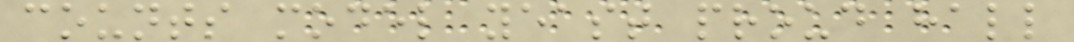counts model yeast proud hall
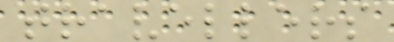travellers
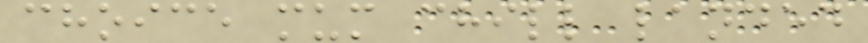choice mum chill landed
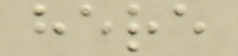here
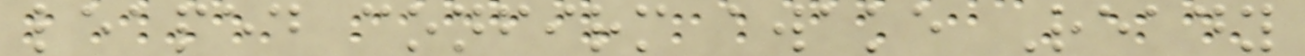leaped confirm awake Ready
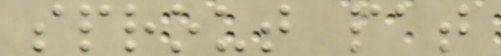sprout pat
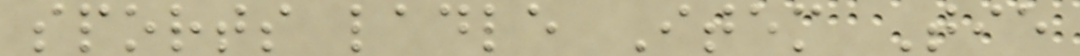sports ladle Item Tie
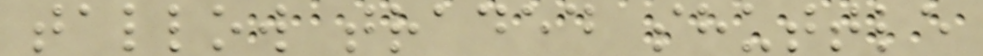tallow traded shuttle
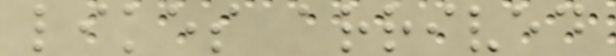likes arrived
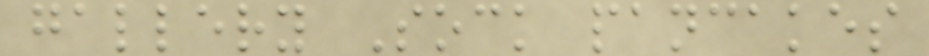gallery Sock pancakes
